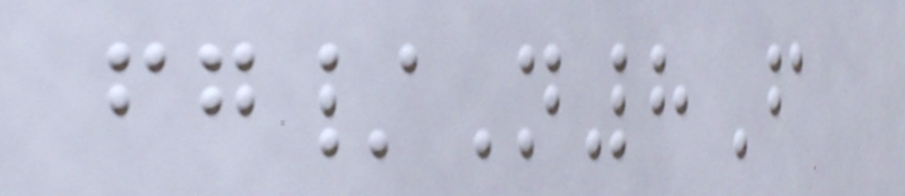fg/N8F
